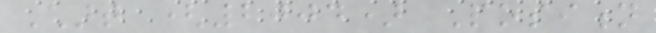Chart (2004) Position
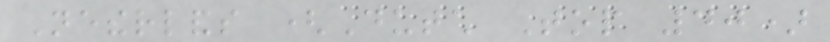Netherlands (Dutch Top 40)
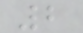2
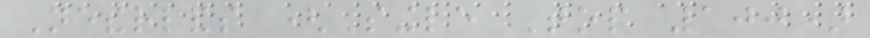Netherlands (Single Top 100)
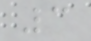3
